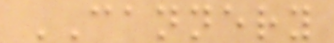CANNERY
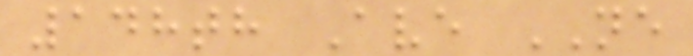148th Ave NE
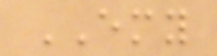EMY
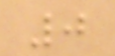0
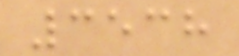3538
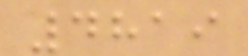4819
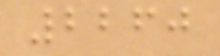2260
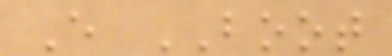E BOOT
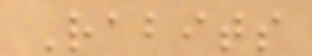Rabits
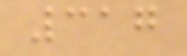317
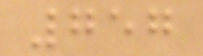757
